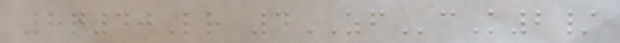8q40Lr 4ZFcK2/
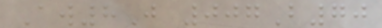Aw8J 007B70
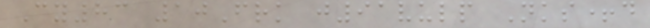Cy83 10Frk j91vulp Nks+d
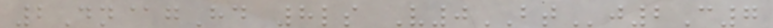2Dn@gHd 8ls V0BTj2C7
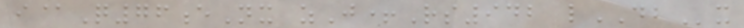i@Q76eNx zJ+Rs942 lDBx
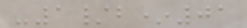-1/b*01
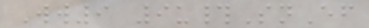Ww9 9u#SnEf
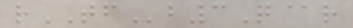rTFb3Q@r
